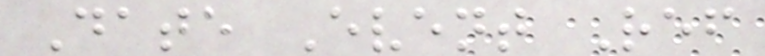Date Event Ref
